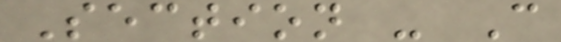Section - C
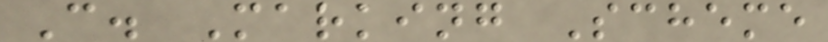C. Marking Scheme
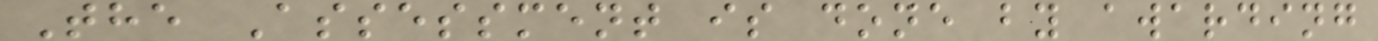The Assessment is done by awarding
